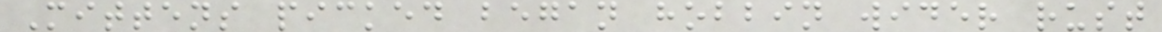Mittens picked began hobbin wider rust
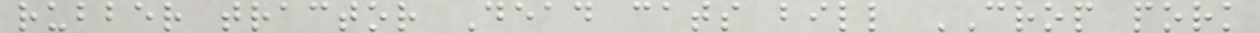rubber tractor Dead cats bill CROP pork
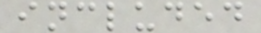included
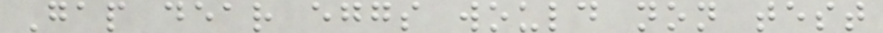Gap dear eggs would non test
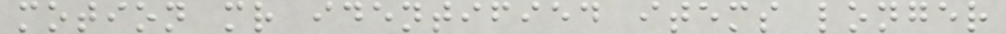motion mr identified items longer
